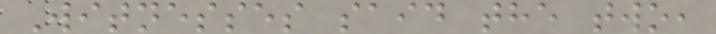Witnesses said the two,
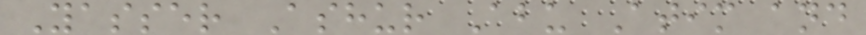Yasser Ashur Abu Atim and
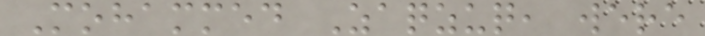Mohammed Zaqzuq, were
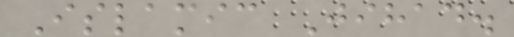Islamic Jihad.
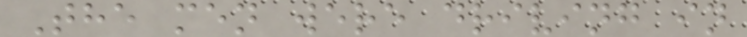The men were driving in
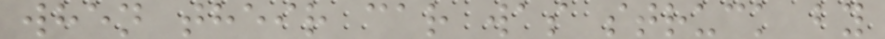when their car was struck by
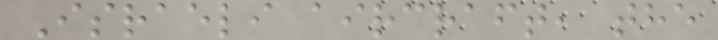Israeli aircraft, the
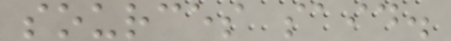sources said.
